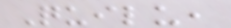Quilu,
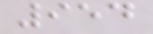954
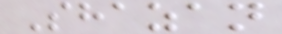Shazan
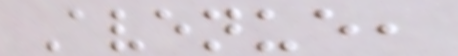Avenue,
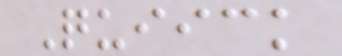Quiick
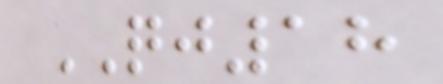QJ18
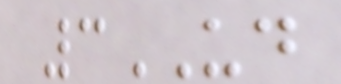3UD
